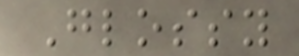Glossy
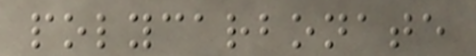polycarbonate
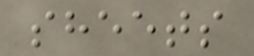sheets
